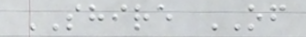SHIRE OF
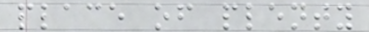place of plenty
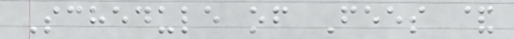Schedule of Fees &
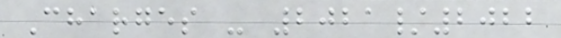Charges - 2021/2022
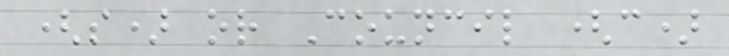(s) or Council (c)
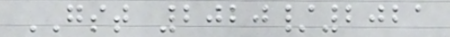GST 2020/2021
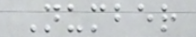Number
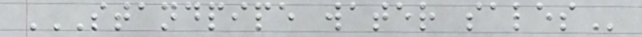STANDPIPE WATER SALES
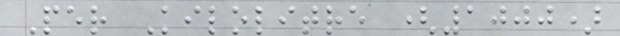Per Kilolitre (1000)
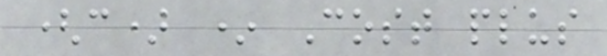(c) * Cost plus
